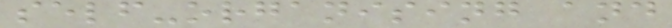self-organising and
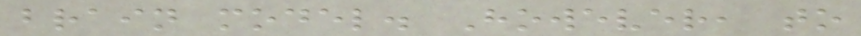brain model. However, to
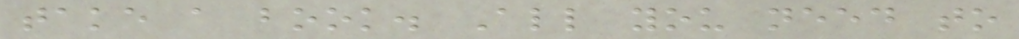take a book. All you need to
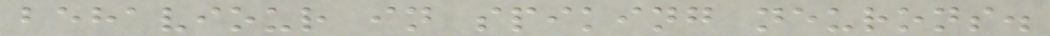behaviour in spiking neurons.
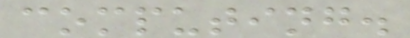computing.
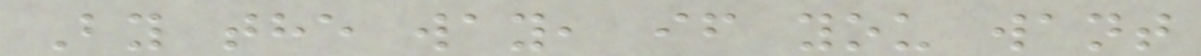By the way, if you want
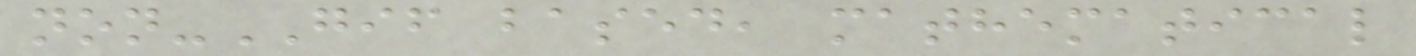non-GIF based, mathematical
